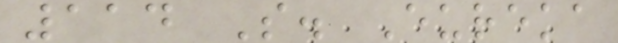114 S. Eureka
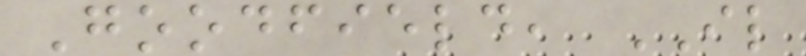Goodfield, IL
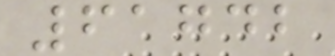61742
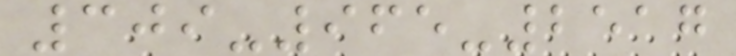309-965-2517
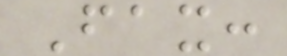Fax:
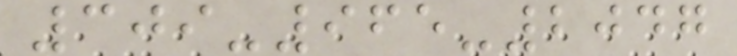309-965-2047
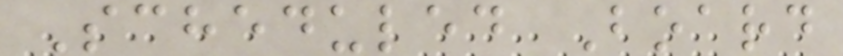Scheduled Board
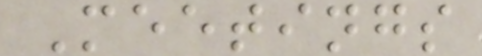Meetings
